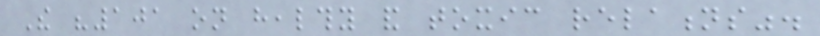The "101 on healthy and toxic relations".
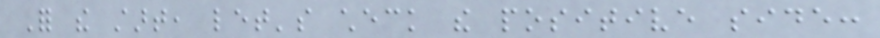For the start, let's check the positive side:
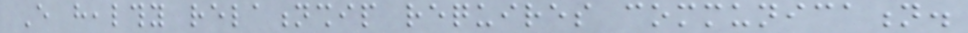Every healthy relationship requires communication.
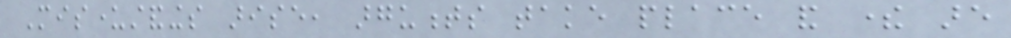Misunderstandings arise, arguments take place and there are
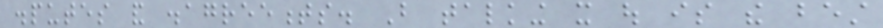disputes and disagreements. But talking it out is the best
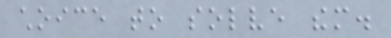choice to solve them.
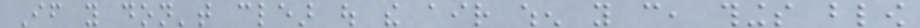If you don't clear out the air when you can, things blow
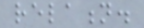relation.
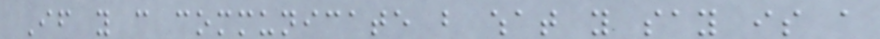If you can communicate but what you say is a
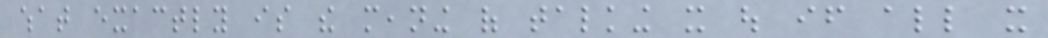what exactly is the meaning of talking it out if all it
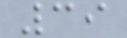39
